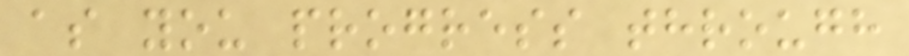as you progress through
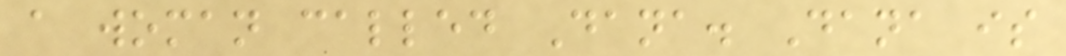a woman called Dana. Dana is
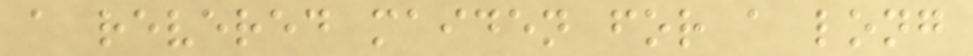a revered maiden for a long
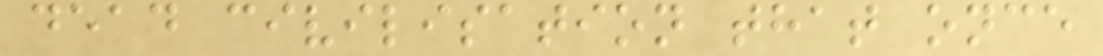dead civilisation that once
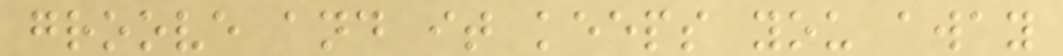groove and it keeps you away
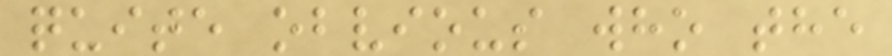quite obvious who the
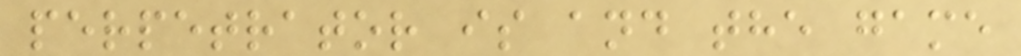perpetrator is and the game
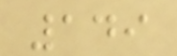149
